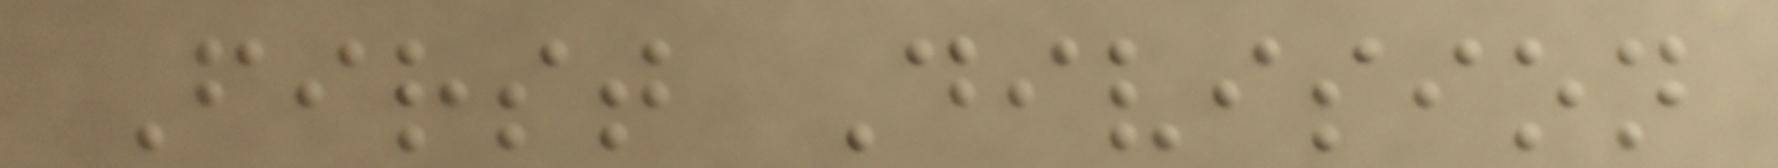First Division
